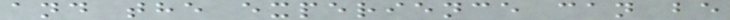and the experience can be
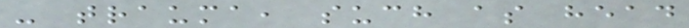- trauma, such as head
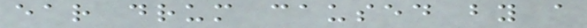ear drum caused by a
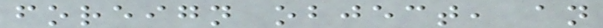foreign object, an
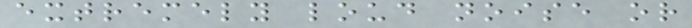extremely loud noise or
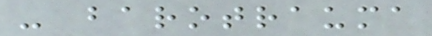- barotrauma
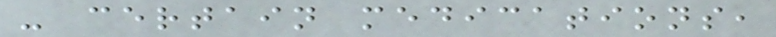- certain medications,
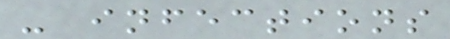- infections
